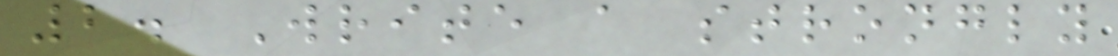2. Write a strongly
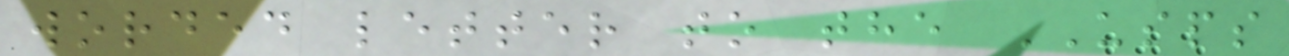worded letter to the USPS
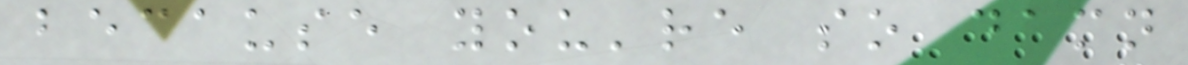because you're so damn
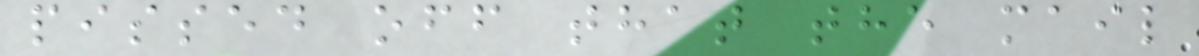pissed off that the mail
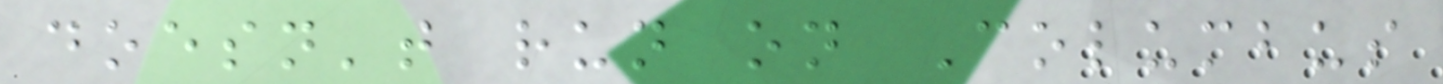doesn't run on Columbus
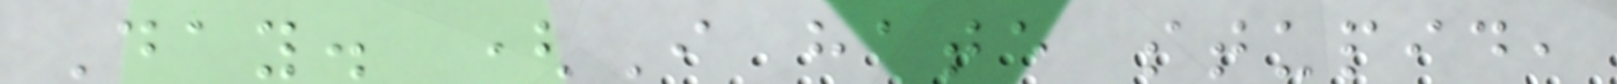Day. (I hate stupid,
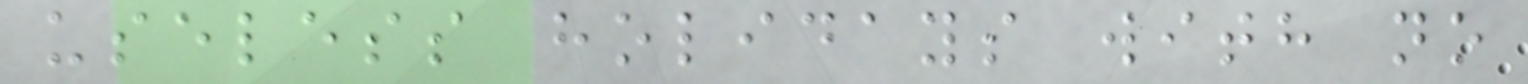useless holidays with no
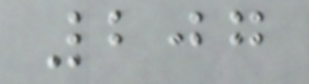207
